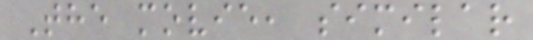The movie, similar
